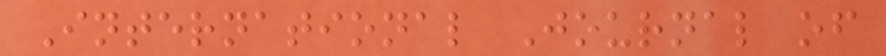International Journal of
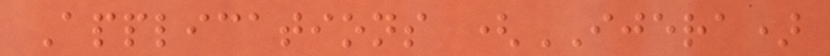Applications (IJERA)
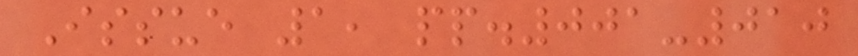Issue 1, pp.001-010
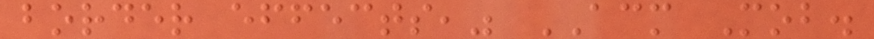border effects," ACM Mob.
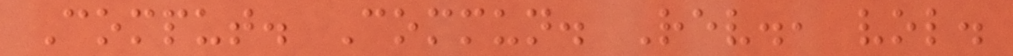Comput. Commun. Rev., vol.
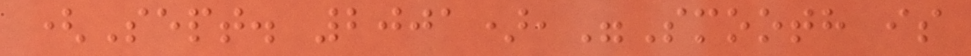(Sept. 2001),"Smooth is
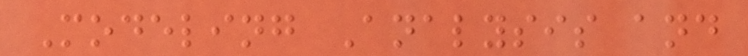Modeling Analysis and
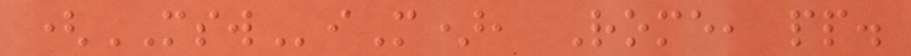(MSWiM), Rome, pp.
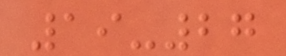19-27
